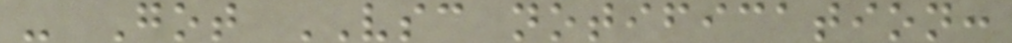- Got VSC notification:
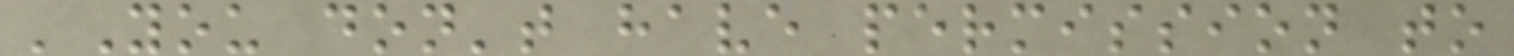'You don't have permission to
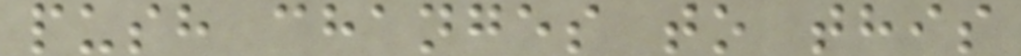push changes to this
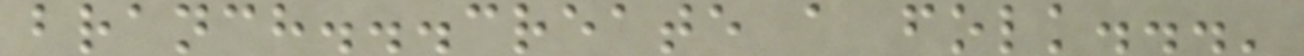branch...create a folk...'
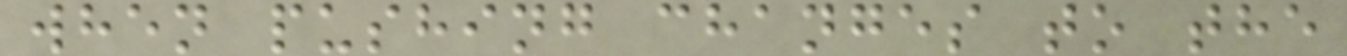when pushing changes to the
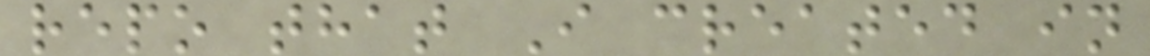repo that I created in
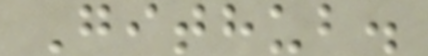Github.
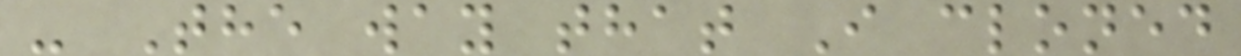- The way that I cloned
